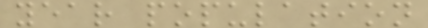year population
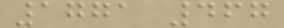1771 467
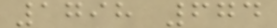1798 674
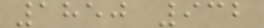1850 932
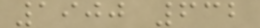1900 632
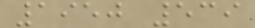1950 539
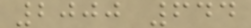2000 644
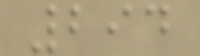294
